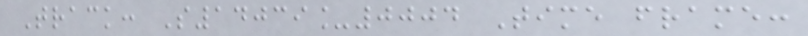Track: S14039_0004 Time frame:
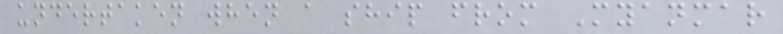undertaken when a ship from Myanmar
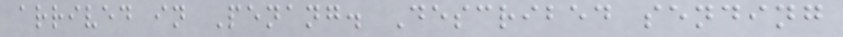arrived in Penang. Described sending
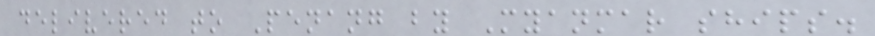delivered to Penang by Myanmar ships.
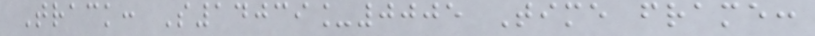Track: S14039_0005 Time frame:
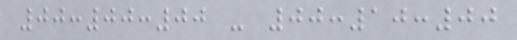00:00:00 - 00:10:00
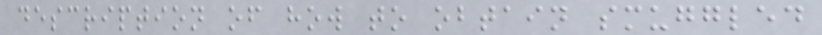description of how to obtain smuggled
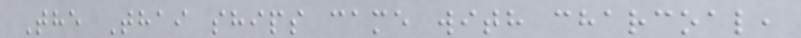The Thai ships came with charcoal,
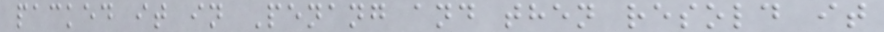packed it in Penang and then resold it
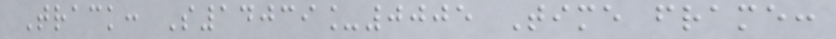Track: S14039_0005 Time frame:
